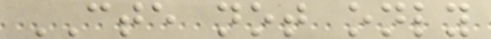CTE not only
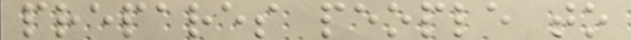prepares people to
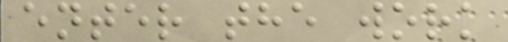enter the work
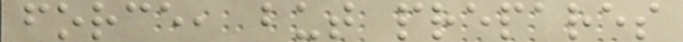force, but prepares
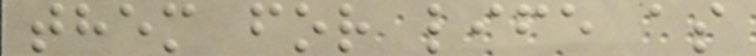them for life as
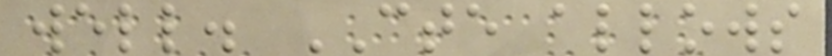well. CTE allows
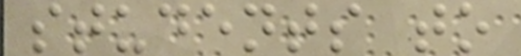students to
